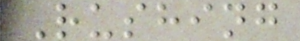Rushing
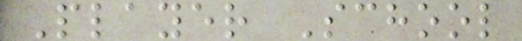Player School
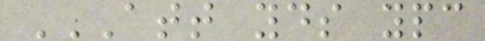ATT YDS YPC
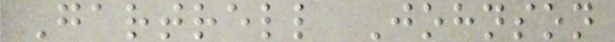Gartrell Johnson
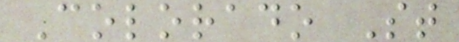Colorado St
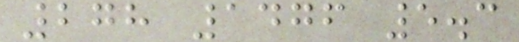278 1476 5.3
